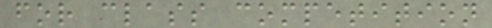for class competition
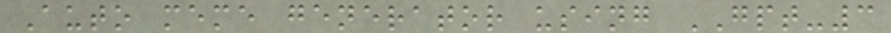Auto meme generator using GPT-3
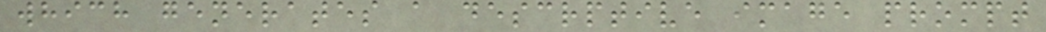which generates a descrptive image prompt
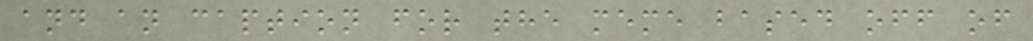and an caption for the meme based off of
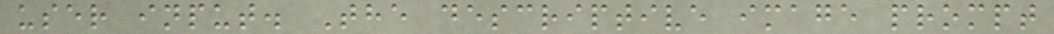user input. The descriptive image prompt
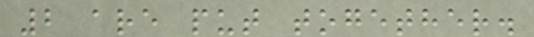2 are put together.
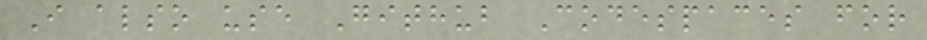I also use Github Codespaces for
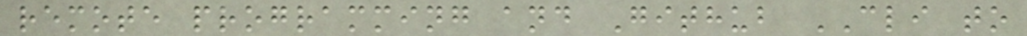remote programming and Github CLI to
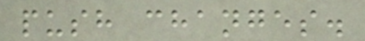push changes.
